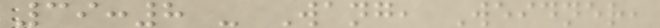39:8 - Wang, Weidner,
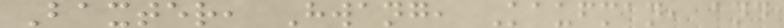Baxter, Hwang, Kaufman, and
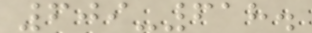609-618.
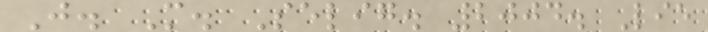J. M. Selig. 2004. Lie
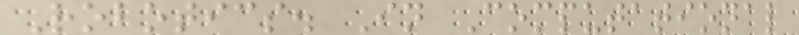Robotics. In Computational
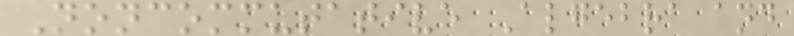Noncommutative Algebra and
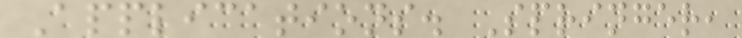Applications. Springer,
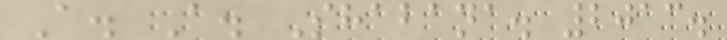A. A. Shabana. 2013.
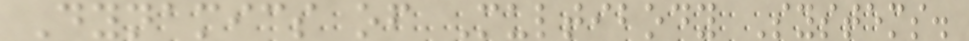Dynamics of Multibody Systems.
